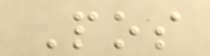Pos
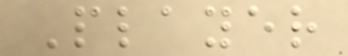Player
